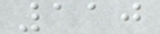110
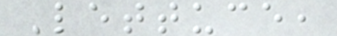Lettuce,
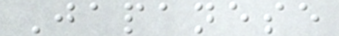Japanese
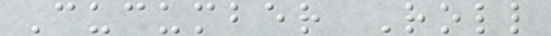Cucumber Roll
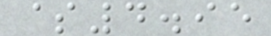$4.95
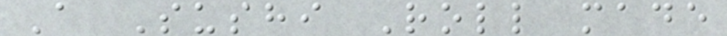A Sushi Roll made
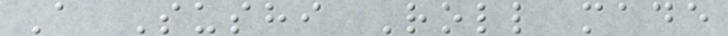A Sushi Roll made
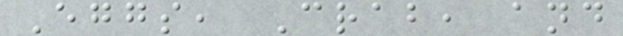Eggs, Crab, and
